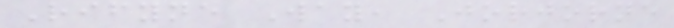Rifyne Way, Jorjorne
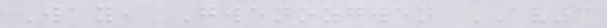Way, Gwenozgwen AV3
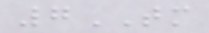7TM
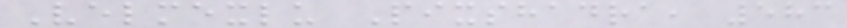Velmexlu Pixshadra, 583
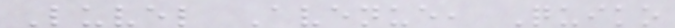Luvel Avenue, Quiko
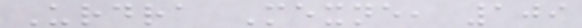Urdra Mexne, 109
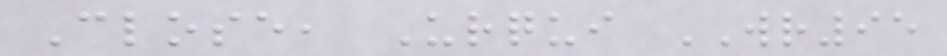Close, Urqui WR95
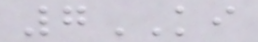7KI
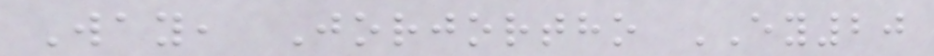Way, Jorjortho EY20
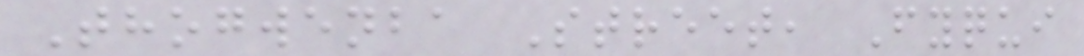Thogwenba Street, Fyqui
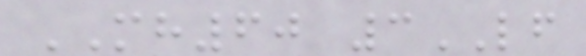MH60 3LF
